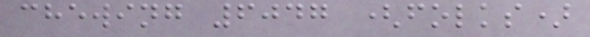chewing 6047 (folks)
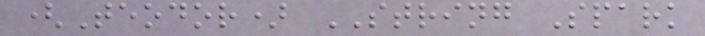(Teodor) STRING Spark
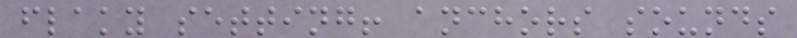flaky setting! anchors sounds
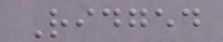Ridged
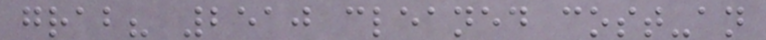grab? 2510 cleaned cost-an
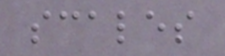scales
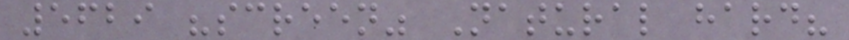5629 "screen" Natural hard?
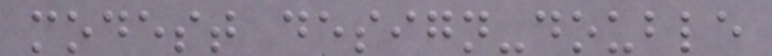modest design-double
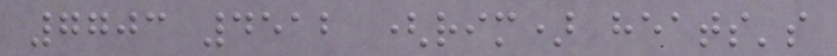7703 4512 (rim) heats's
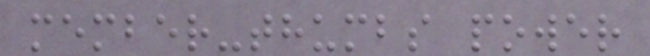member-thumbs power
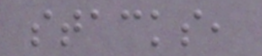stacks,
